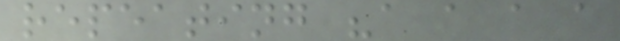repeating "a a a a
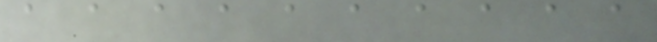a a a a a a a a a a
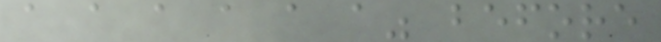a a a a a a" before
